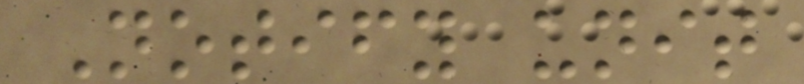Notify unit
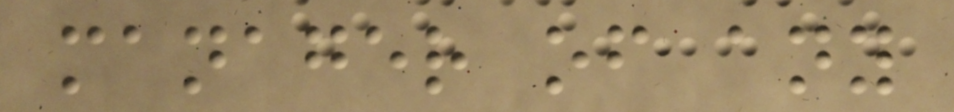manager of any
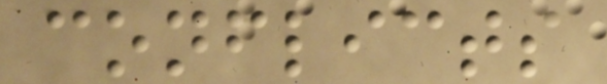conflicts
